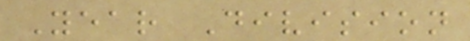Year Division
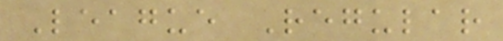League Regular
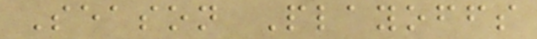Season Playoffs
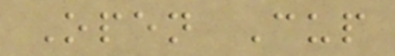Open Cup
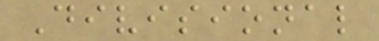Divisional
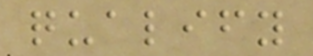qualify
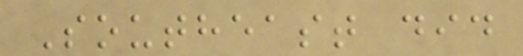Southeast did
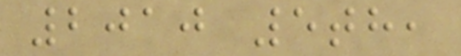2010 5th,
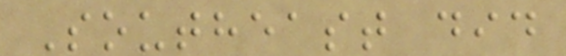Southeast did
